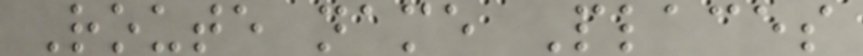Route name Places
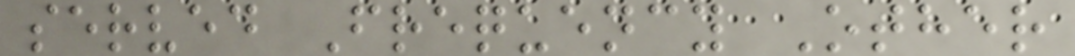served Frequency Other
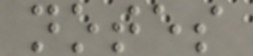notes
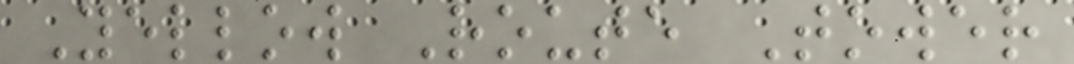Yellow Route Tower
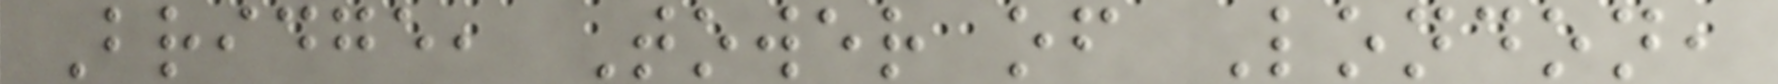Bridge, Tower of London,
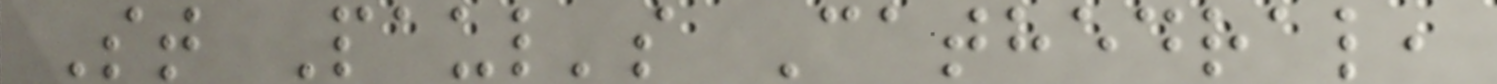St Paul's Cathedral,
